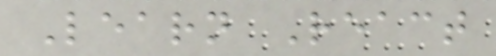Learn React
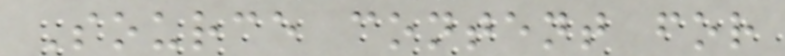Source content for
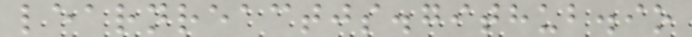learnreactjs.github.io
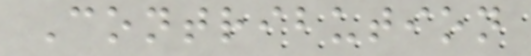Contribution
